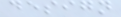design
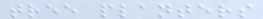tree planters
